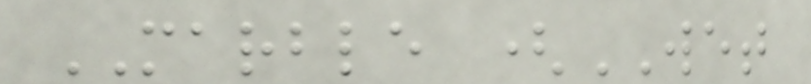MARBLE (WET
